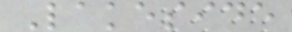Lakeside
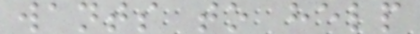wants to help
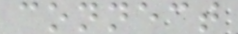connect
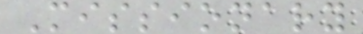Missionary
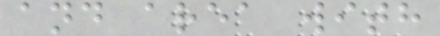and area with
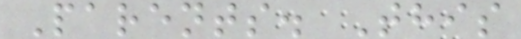Parents. This
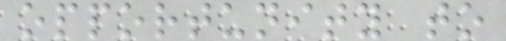opportunity to
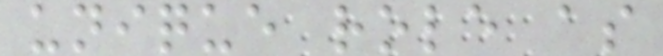unique role as
